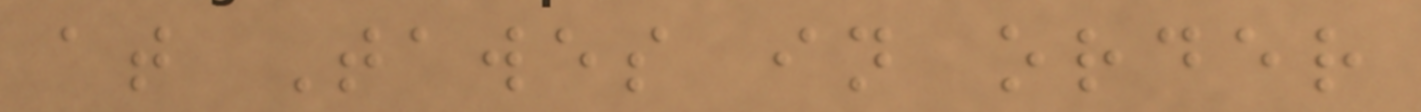at Tawes in order
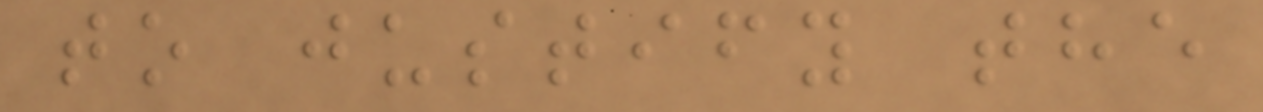to justify the
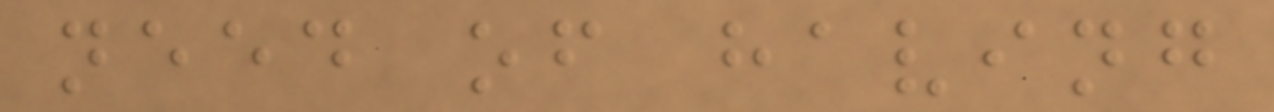need of having
